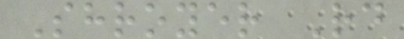Shroyer Rd
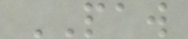PAW
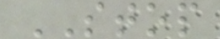STOP
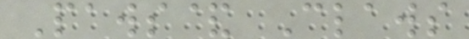Paws& Claws
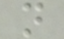n
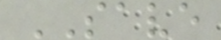SAVE
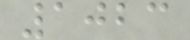1023
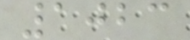1023
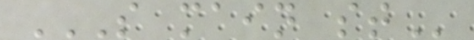S MAIN ST
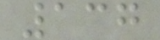137
